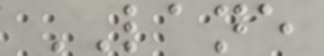LANE
